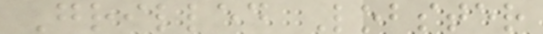Grilled Lobster
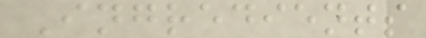Ingredients
